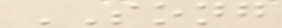SONG
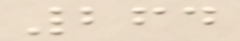264
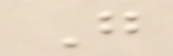G
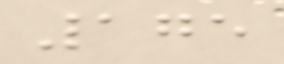175
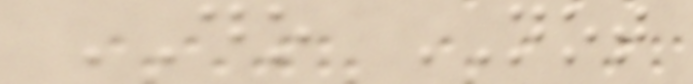DO NOT
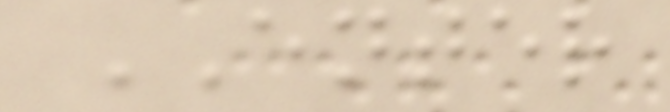ENTER
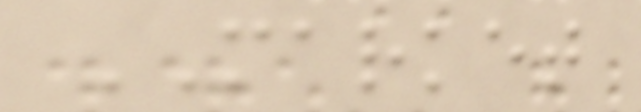MARKET
